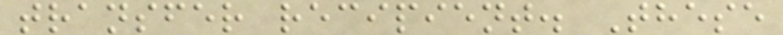transfer recipient. These
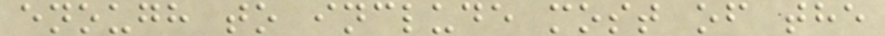enough to include most of the
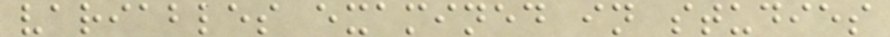variables examined in studies
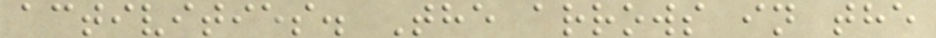activities. The arrows in the
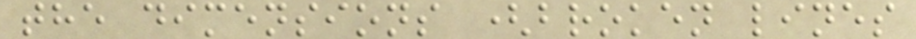the dimensions (broken lines
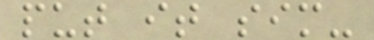put it sim-
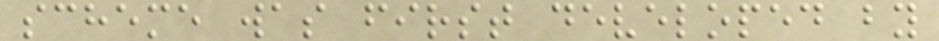scheme was first developed by
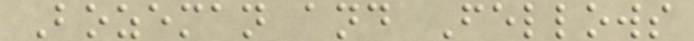Bozeman and Fellows
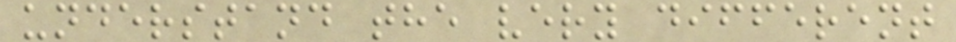understand the very different
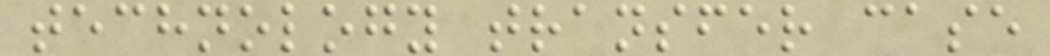technology transfer case
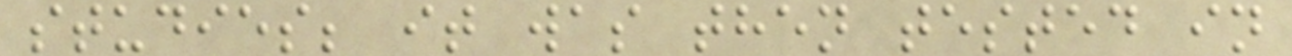studies; it was then tested in
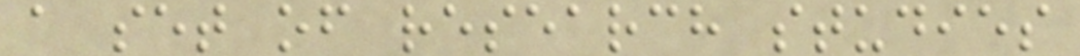a set of research studies
